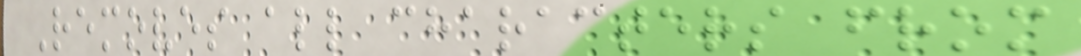Removes all characters from
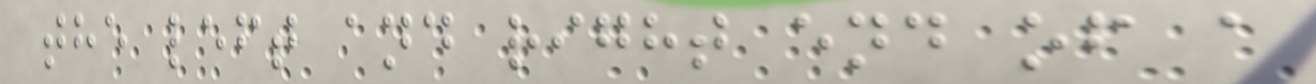the left and right end of a
